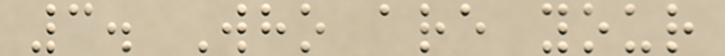3. Who are your
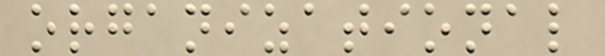organizational
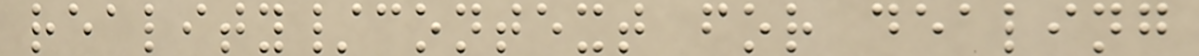reality/context for dealing
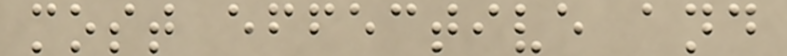most effective and
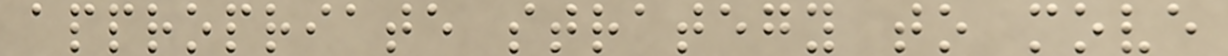appropriate strategy to move
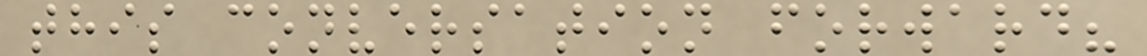this conversation forward?
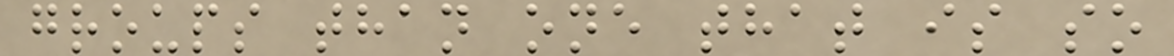groups than one that is so
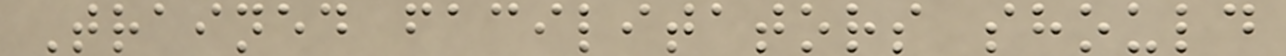Trained facilitators should
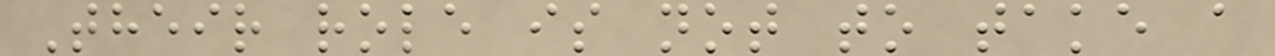Their role is not to take a
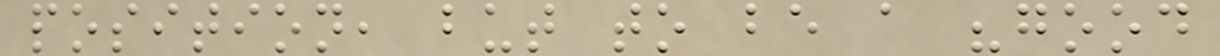position, but to be a "good
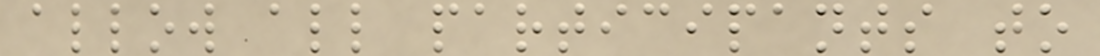allow all participants to
